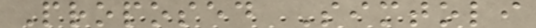Proposed Simtoli
